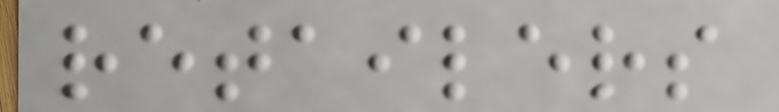retailers
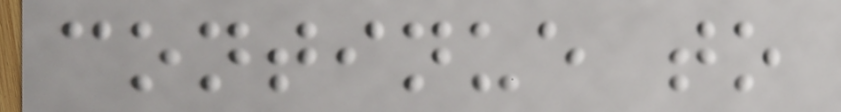continue to
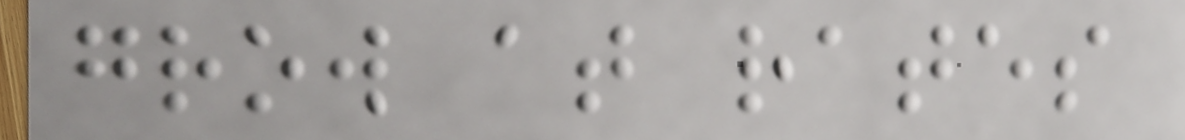grow at rates
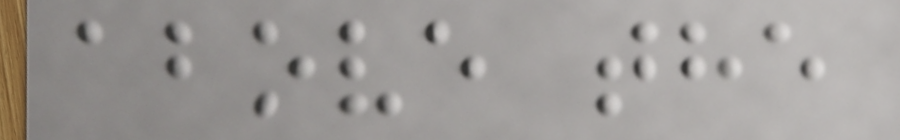above the
